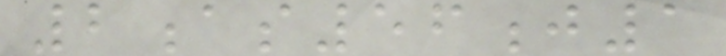2as56j1
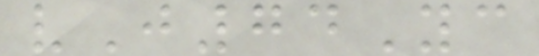vJ74Yc
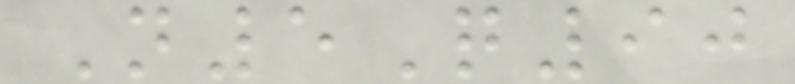N5Q90
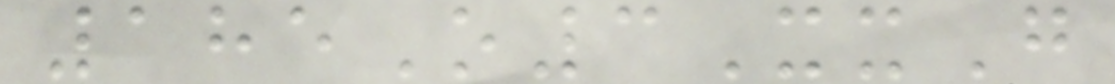185O3XxG
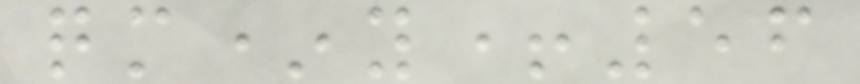qm*y+56
